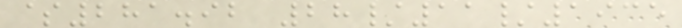$281.92 28/11/1935
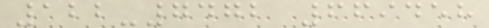122-7472 669458
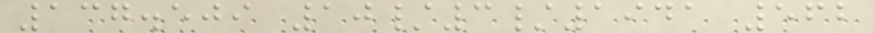137.509 10/3/1941 562
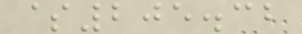$205.32
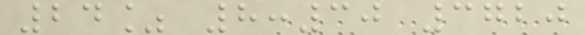24% 8:30 3720
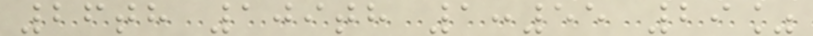26th 109th 1:55 29%
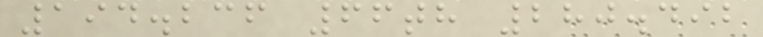194.236 66th 280.492
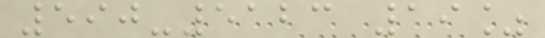590-5123 19%
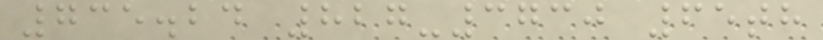735.24 827-3730 65th
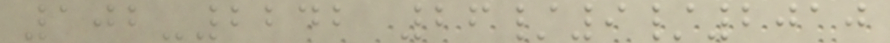102-2242 26/9/2010
